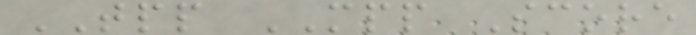TPP MPP Score
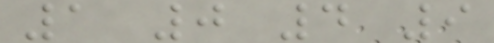1 0 4 9
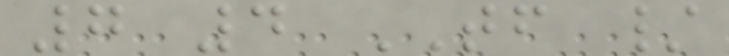7 4 TF /
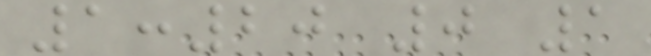1:20 0 1
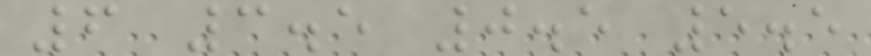6 3.5 0.5 5.5
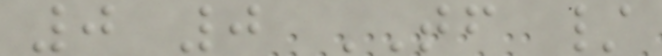0 0 TF /
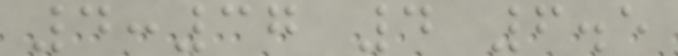4:37 4 6.5
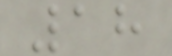18
